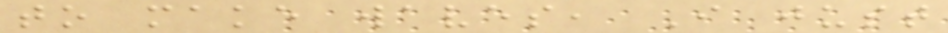to make waves, I just
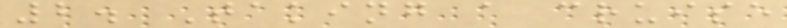2. Taking a cruise
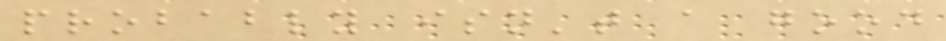probably isn't a good
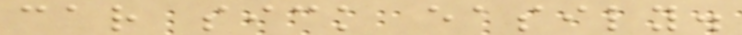car sick easily.
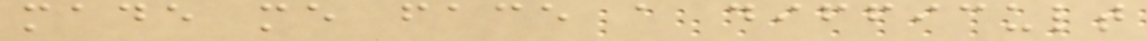made me face a difficult
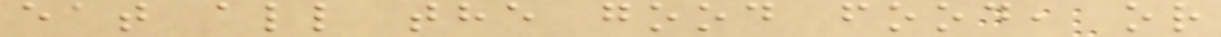eat all the good food, or
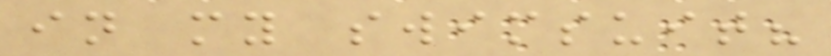in my swimsuit?
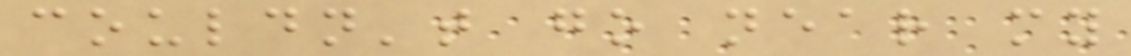couldn't go near my
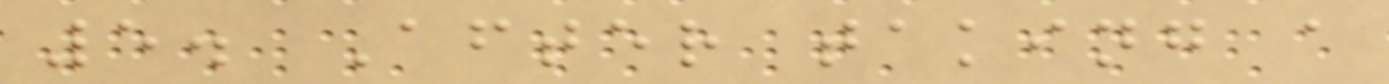5. After taking a
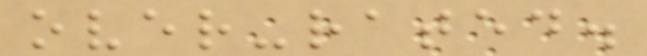over-rated.
